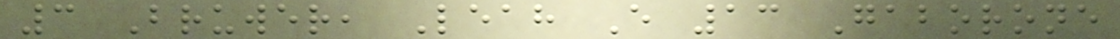3 Bruwer, Leah E 13 Gaborone
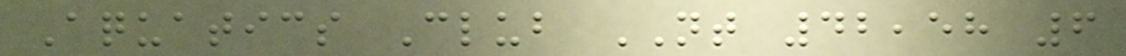Aquatics Club NT 42,58 6
